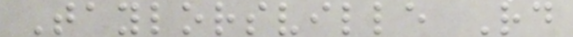Taylorsville Rd
